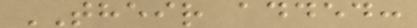THEIR added:
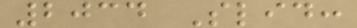2034 Slid:
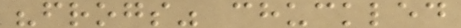"frogs" chuckled
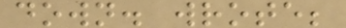down. wrote;
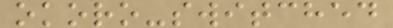okoro-switched
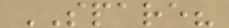SPARE?
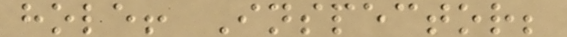hole! Inspector;
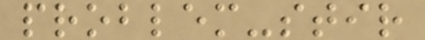problem-stir
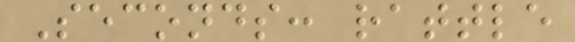Seconds: rattle
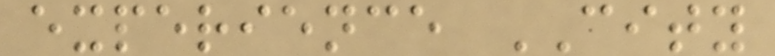experience CITY
